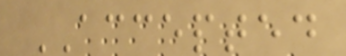ACCEPTED
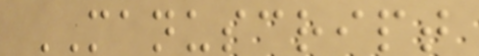MANUSCRIPT
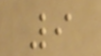9
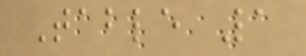Table 1
